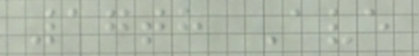17th Ave
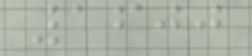1600
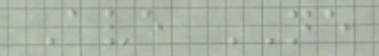Ave NE
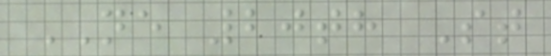NE 20th St
